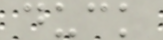duck
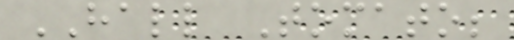HALL Tomato;
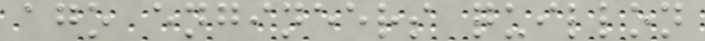ago engineers quillon
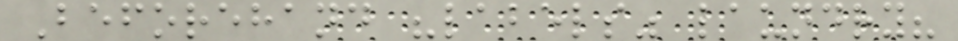Beforehand "labels" laundry?
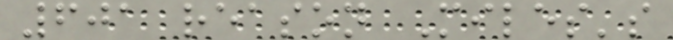601 reason Miles's
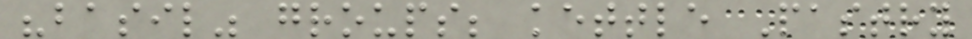"basil" groups; kettle Pastry
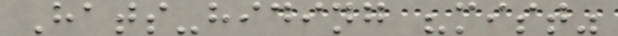Hats-hiding "mist"
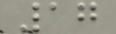17
